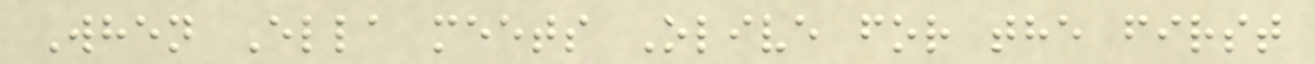When Ella meets Olive for the first
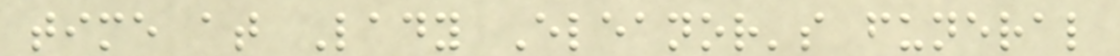time at Lady Eleanor's funeral
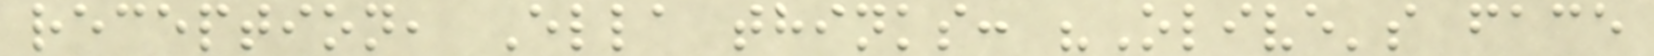reception, Ella thinks: "Olive's face
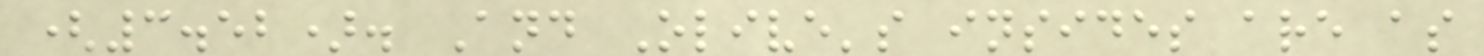(3.52). And Olive's insides are as
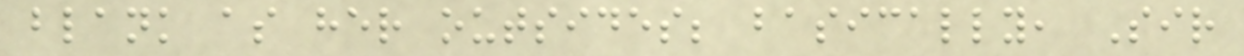blank as her outsides; basically, Sir
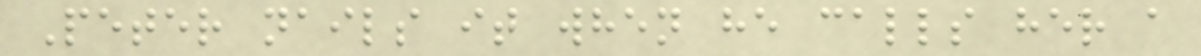Peter nails it when he calls her a
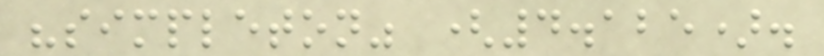"simpleton" (4.125).
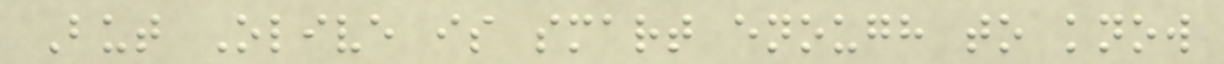But Olive is smart enough to know
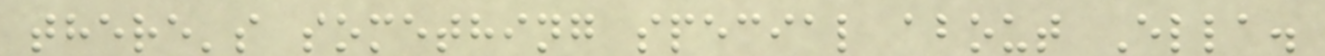there's something special about Ella.
